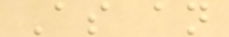As an
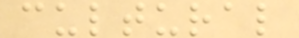cultural
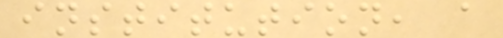institution, a
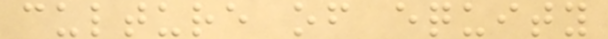culture of equity
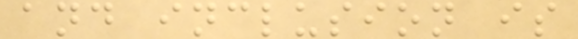and inclusion is
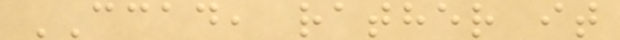CCAD, rather it
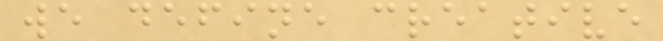we define creative
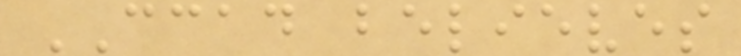CCAD believes
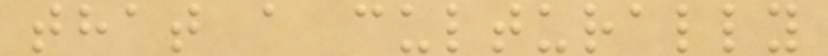that a culturally
